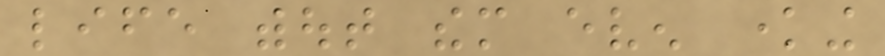life without them even knowing
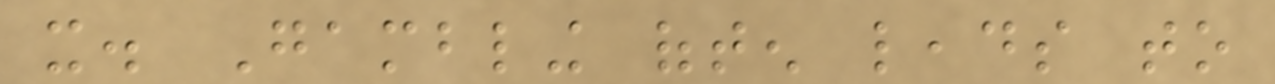it. Gambling often leads to
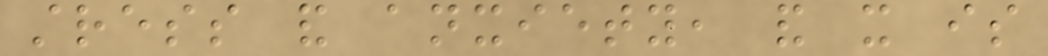stress and anxiety, and it is
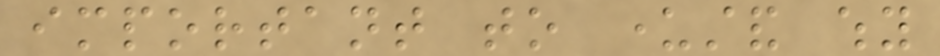important to understand why
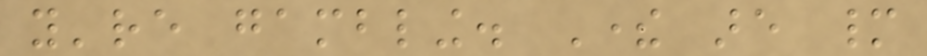you're gambling. There are many
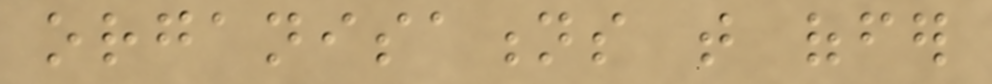organisations that offer
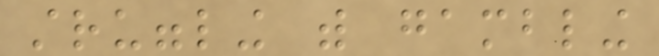struggling with gambling
